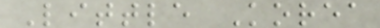Little Korea
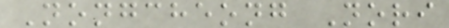Nongcheong Nori
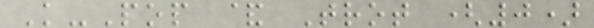K-Pop & Trot (0)
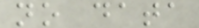no data
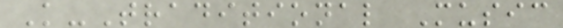K-Traditional Music
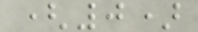(0)
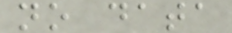no data
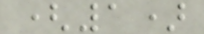(1)
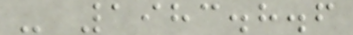- 1983.8.6
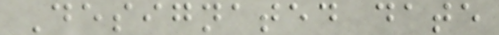Designated date
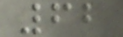62
